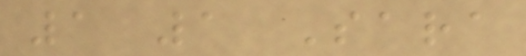1 1 Sara
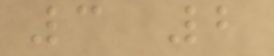3 2
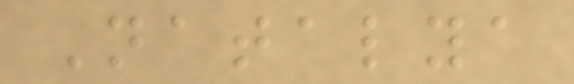Natalya
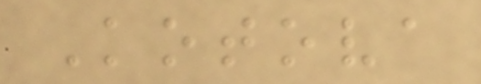Kotova
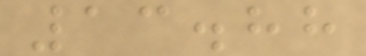13.88
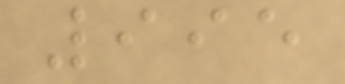995
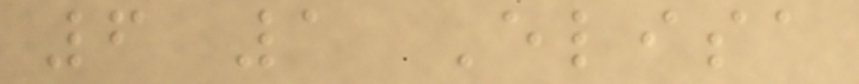6 1 Elisa
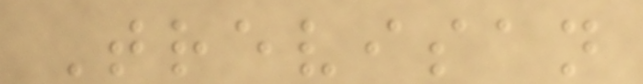Trevisan
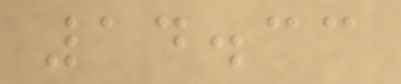14.33
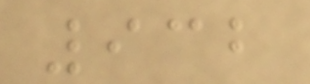932
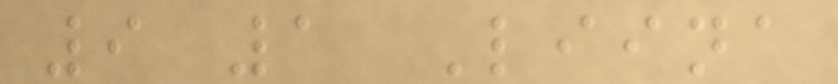9 1 Liina
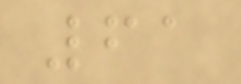61
